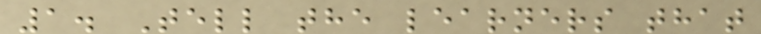1. Tell the learners that
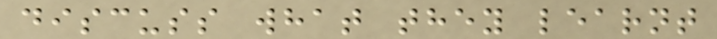discuss what they learnt
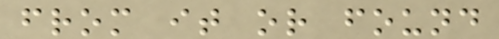from it or found
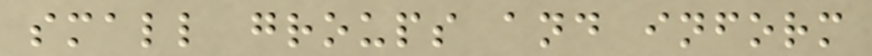small groups and inform
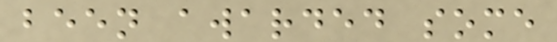been awarded some
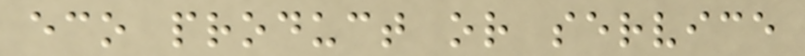eco product or service
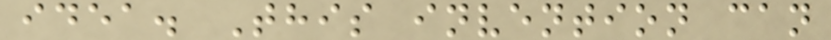idea. This invention can
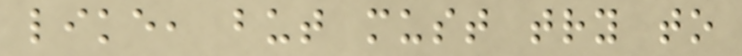like, but must try to
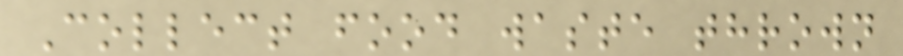Collect food waste thrown
